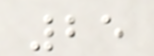25
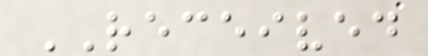RECEIVED
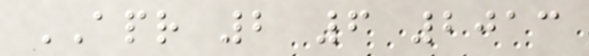APR 2 6 2013
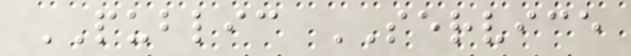PUBLIC SERVICE
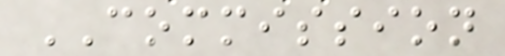COMMISSION
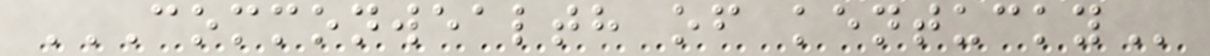COMMONWEALTH OF KENTUCKY
